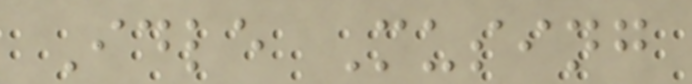Idle Musing
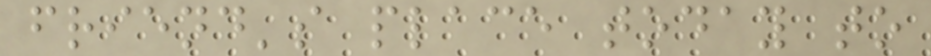friend's place today to
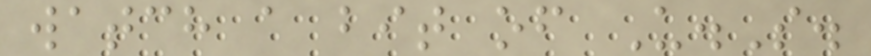watch a bit of U.S.
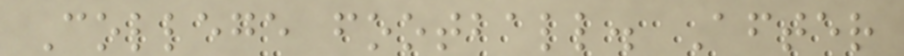College football. After
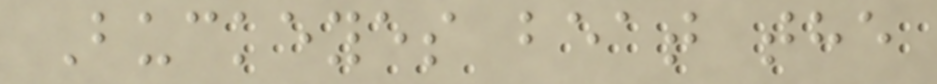Buckeyes beat the
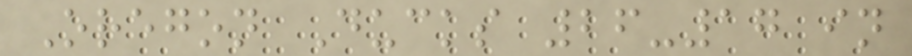Oregon Ducks 26-17 in
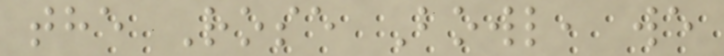the Rose Bowl, we
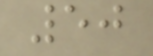50
